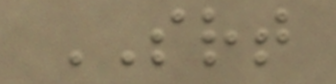SRT
